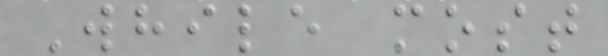While most
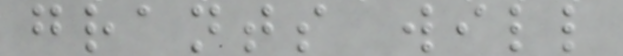grants will
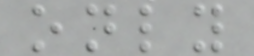only
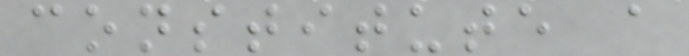constitute a
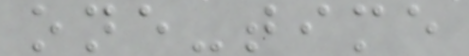one-time
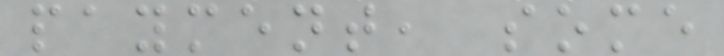payment, some
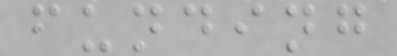funding
